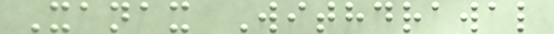Xanax Withdrawal
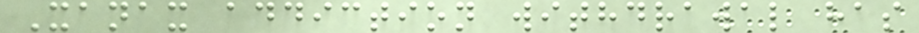Xanax addiction withdrawal has
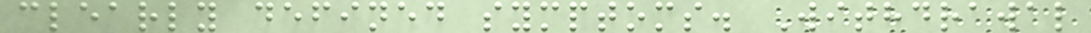clearly defined symptoms. Withdrawal
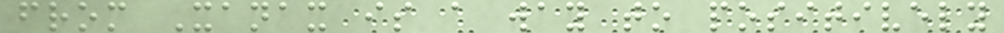from Xanax is a way to positively
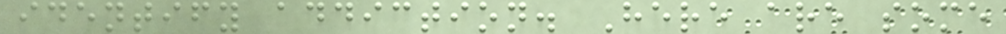identify addiction. Here are some
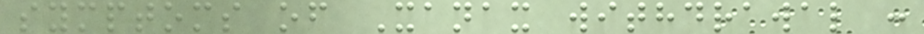symptoms of Xanax withdrawal :
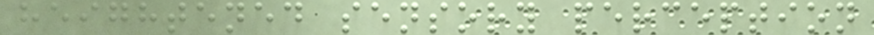heightened sensory perception
